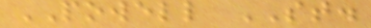POWELL ST.
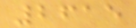2615
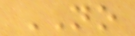NO
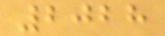2028
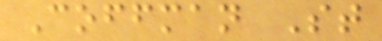Coffman St
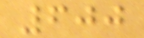600
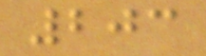203
